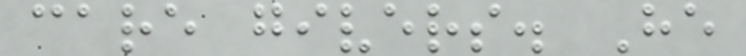care givers. He
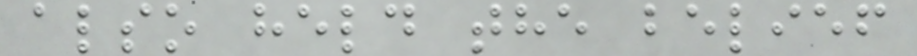also held the belief
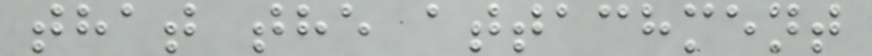that the attachment
